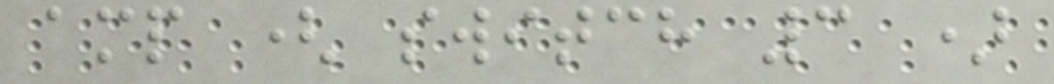amp ( switch 3 )
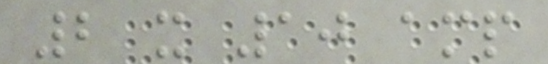2 x 10 amp
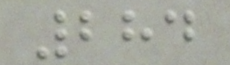284
